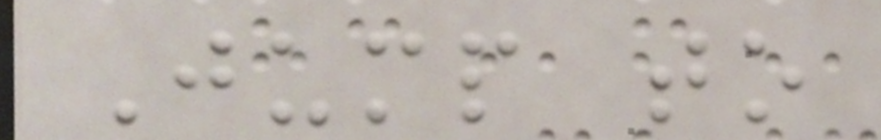Jump to
